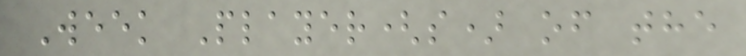Week Player(s) of the
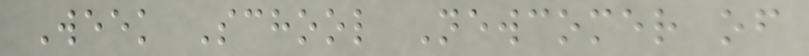Week School Newcomer of
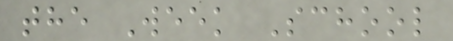the Week School
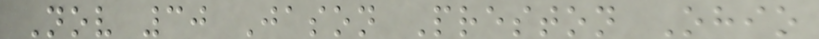Nov 30 Jason Preston Ohio
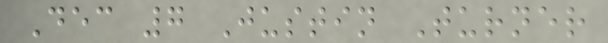Dec 7 Justin Turner
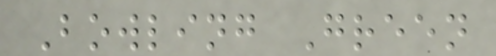Bowling Green
